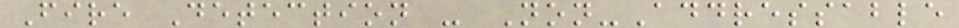Fire Detection - Non-Addressable
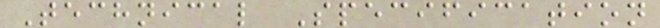Technical Specification
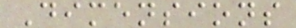Dimensions
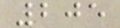205
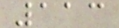113
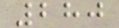280
